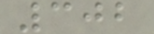302
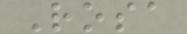Rosa
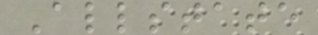Allstate
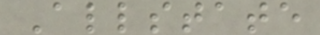Allstate
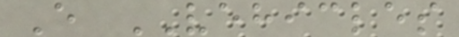E VEHICLES
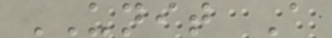UNIT A
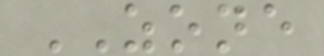ZONE
